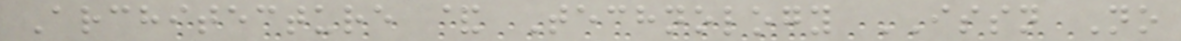Architecture & Technology ISSN No
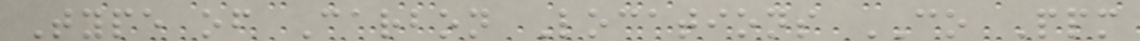Type of Carbon Locations CO Ppm
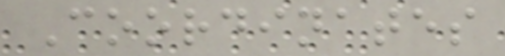Coordinates
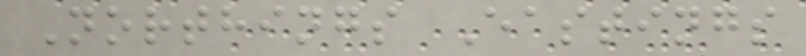Northings Eastings
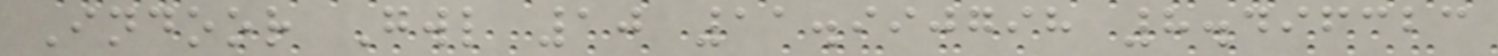Indoor Gwl 10 11.990798 8.496323
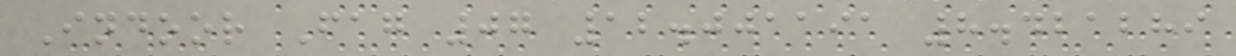Indoor Fag 07 12.001191 8.421289
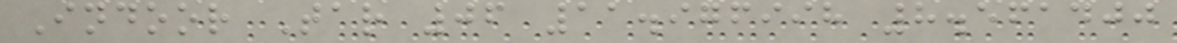Indoor Tar 06 11.976998 8.561400
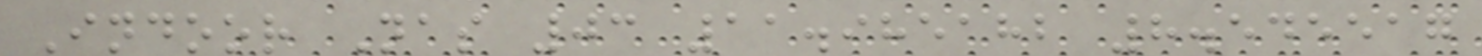Indoor Nas 03 11.985182 8.545517
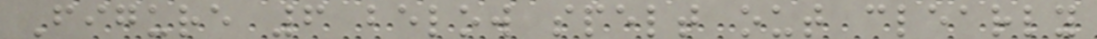Figure 6 below spelt out clearly
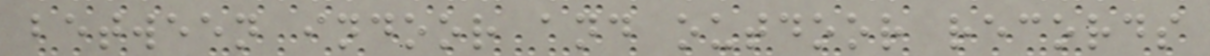between indoor and outdoor records
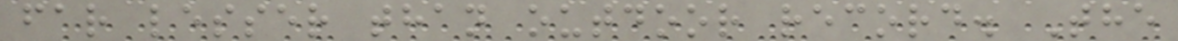far lesser than outdoor record. The
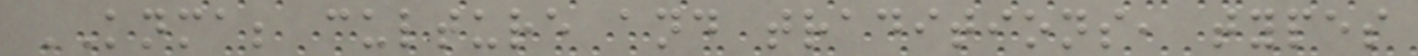KNMA; culture and traditions, types
